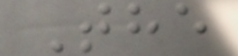The
